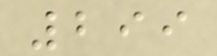299
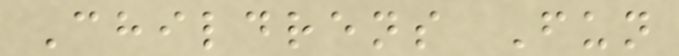Childrens Fun
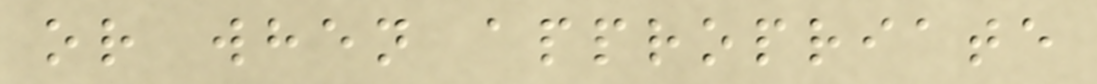or when appropriate
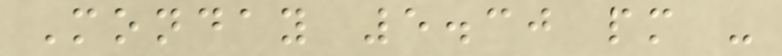Monday 5.30 pm -
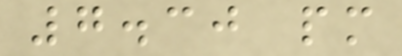7.30 pm
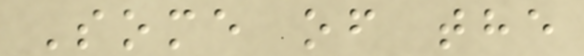Some of the
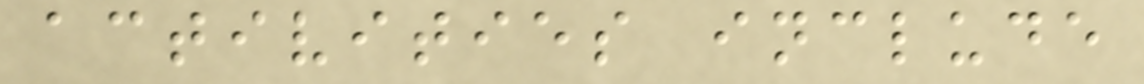activities include
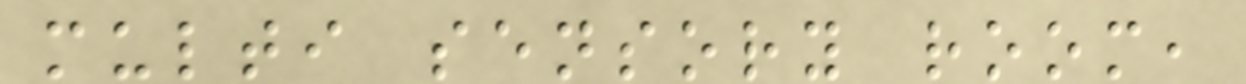multi sensory room,
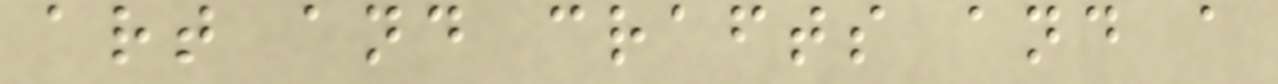art and crafts and a
